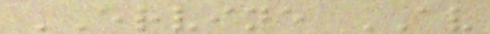ERVINE AV
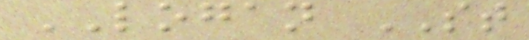LOGAN ST
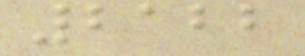2122
